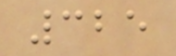325
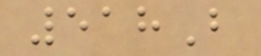518B
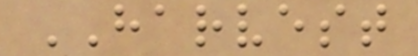HARVEST
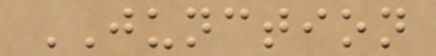JUNCTION
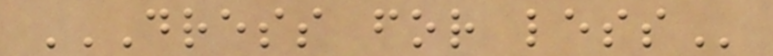DRESS FOR LESS
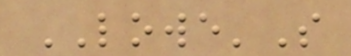LOWE'S
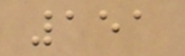151
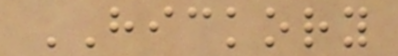HICKORY
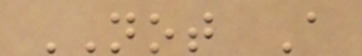NOT A
